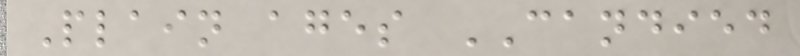Plain ages CANDIED
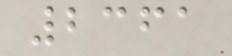2361
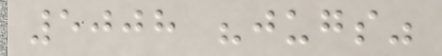5008 "jugs"
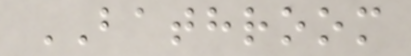BATHROOM
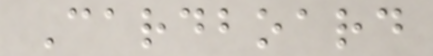Cardboard
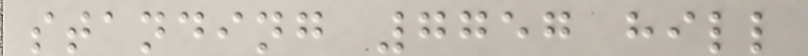standing 7757 hill
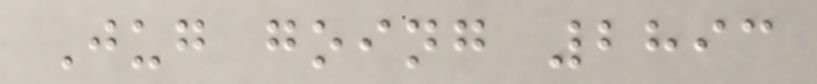Jug going 2893
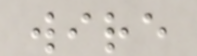wire
